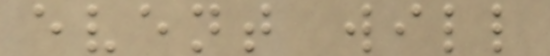event will
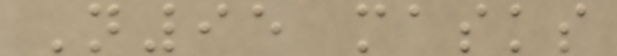N95 masks
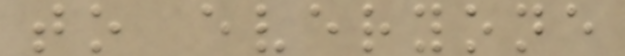to everyone
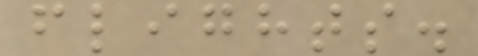flights.
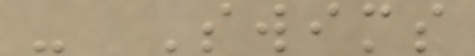- Swims
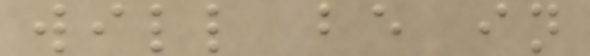will be in
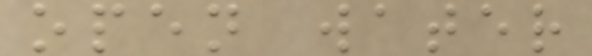open water
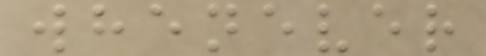whenever
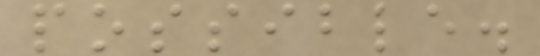possible.
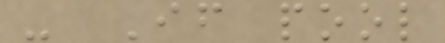- If pool
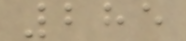285
